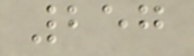257
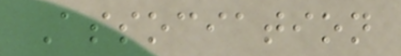Association
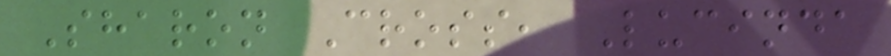Sharon Cross, Lucinda
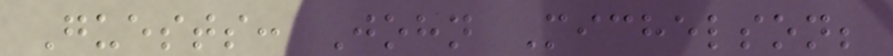Guests: John Michelson;
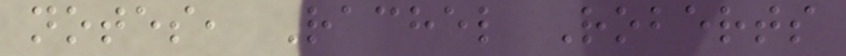notes, Rachel Roberts
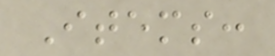Items:
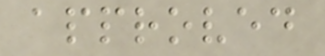approved
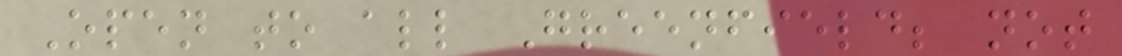Open to all Greenfield; not
